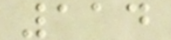114
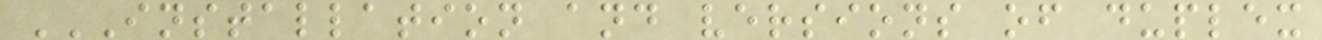INSTALLATION AND VERSIONS OF DUPLEX
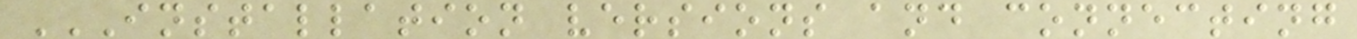INSTALLATION VERSIONS AND CONNECTING
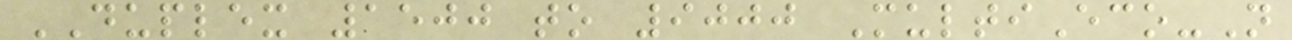DUPLEX 1500 to 9000 MultiEco-N
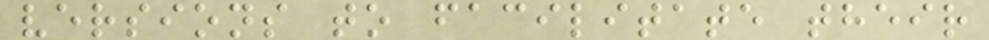versions to facilitate their
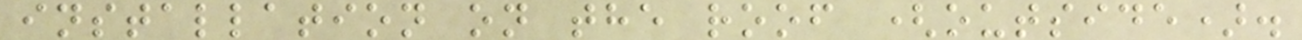installation on the roof (outside).
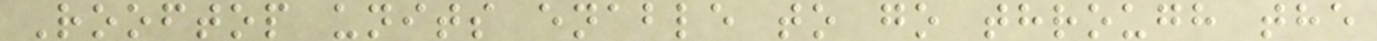Rooftop units enable to go through the
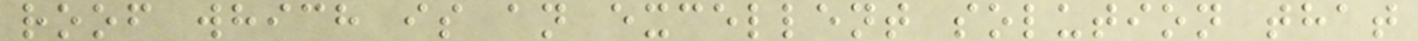roof which is an excellent solution that
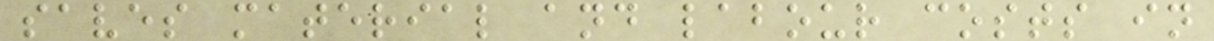saves material and labour costs in
